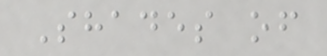Shades of
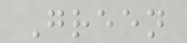Green
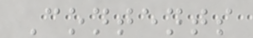Contents
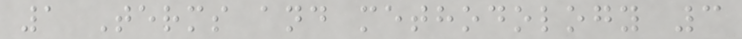1 Terms and methodology 3
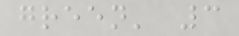green' 3
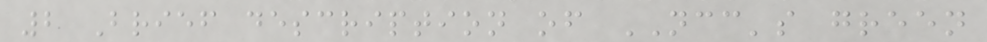2 Brief description of NCC's green
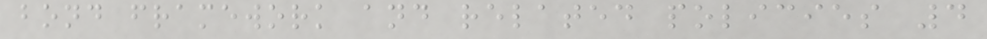bond framework and related policies 4
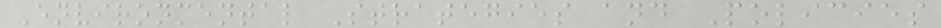Environmental Strategies and Policies
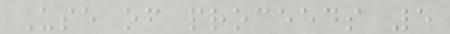Use of proceeds 5
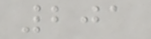201
